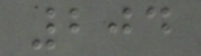204
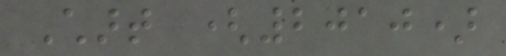Chart (2010)
